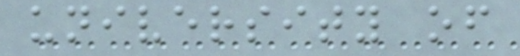university of
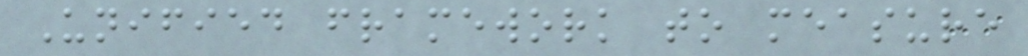Unified framework to measure
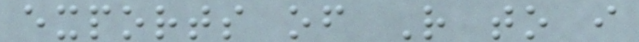exports of R to i
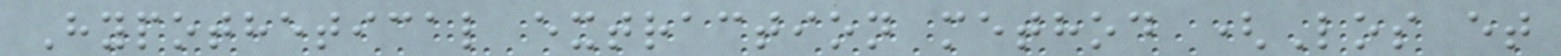Hypothetical extraction method (Los et
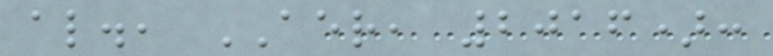al., AER, 2016):
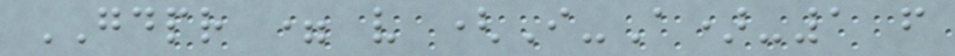GDPR = v (I-A)-1 f
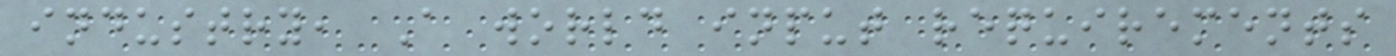industry, A world input requirements
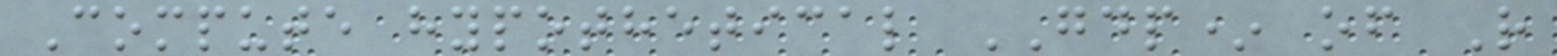Compute hypothetical GDP* of R
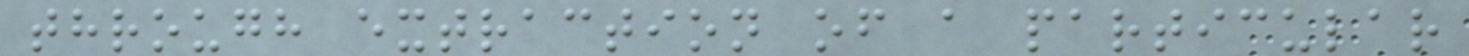through extraction of a particular
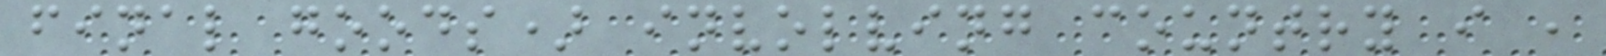final goods) involving country i ,
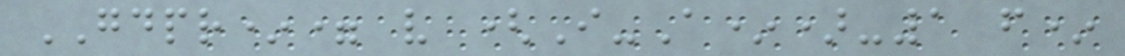GDPR*= v (I-A*)-1 f*
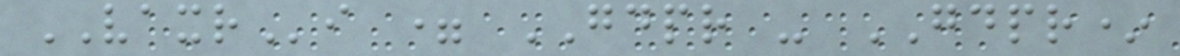VAXRi = GDPR - GDPR*
